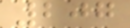207
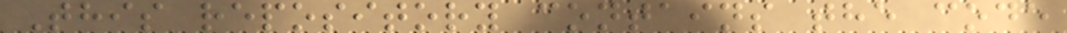This repository contains the code
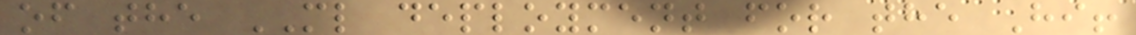of the ML deployment for the Hi!
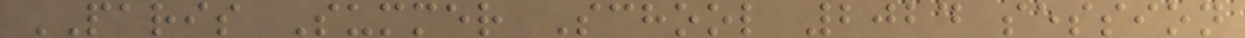PARIS Summer School 2024 session
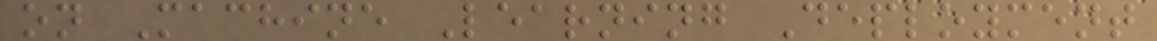on Machine Learning Deployment
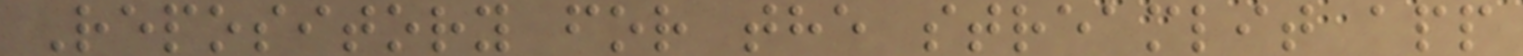Repository for the streamlit app
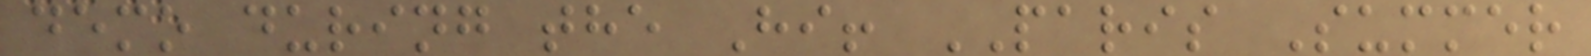demo during the Hi! PARIS Summer
